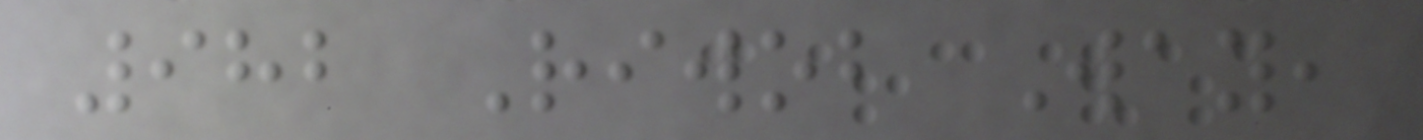982 Riwob Way,
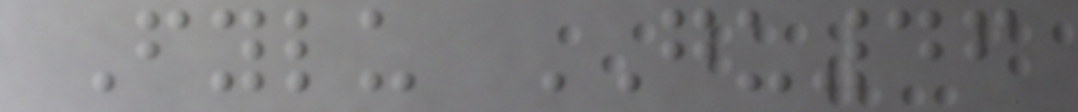Fylu GU46
